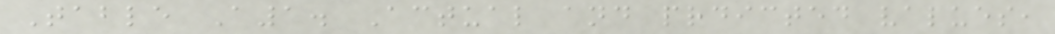Table A1. Actual and prdicted values,
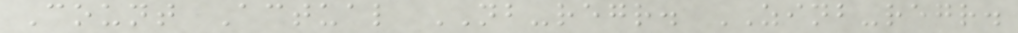Count Actual NB-regr. ZINB-regr.
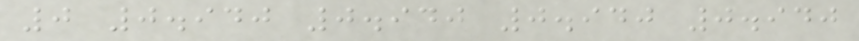0 0.940 0.940 0.940 0.940
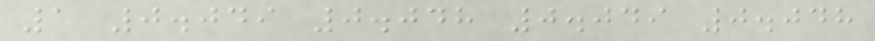1 0.049 0.048 0.049 0.048
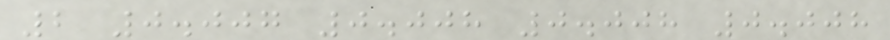2 0.007 0.008 0.008 0.008
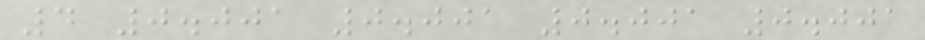4 0.001 0.001 0.001 0.001
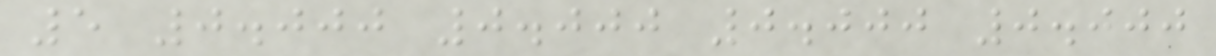5 0.000 0.000 0.000 0.000
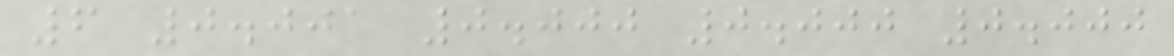6 0.001 0.000 0.000 0.000
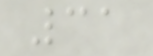31
